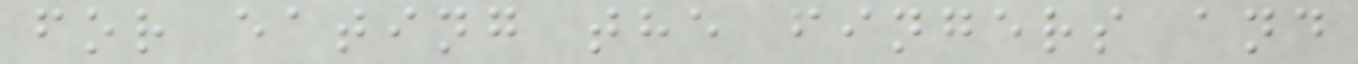for eating the fingers and
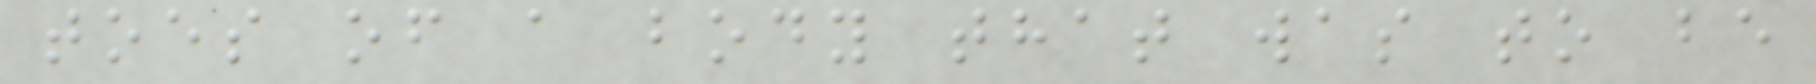toes of a body that was to be
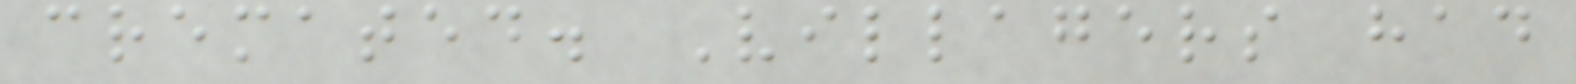cremated. Villagers had
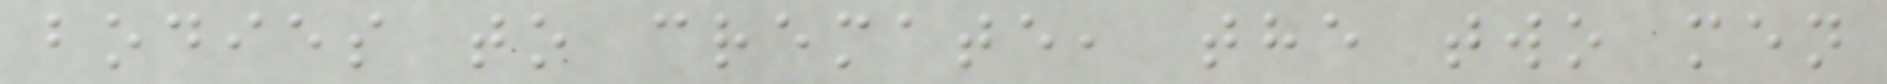bodies to cremate, the two men
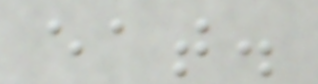eat.
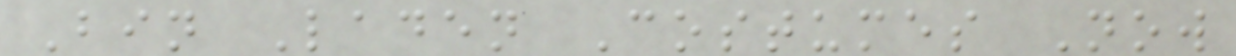Bin Laden Costumes Now
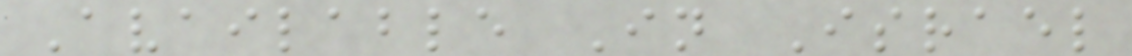Available In Israel
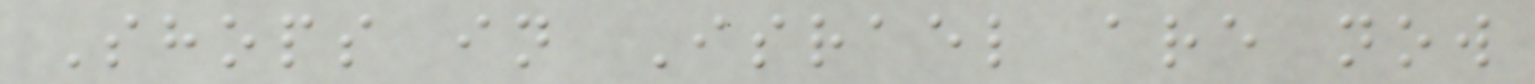Shops in Israel are now
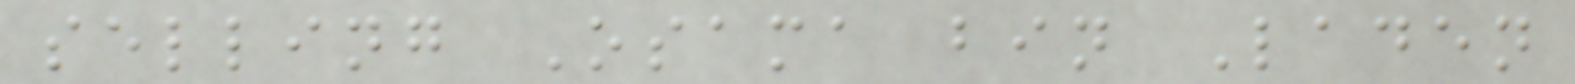selling Osama bin Laden
